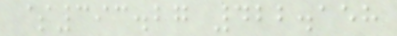$393.27 422.158
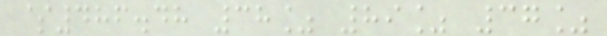$486.48 38% 89% 37%
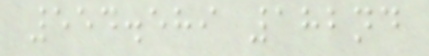554.589 182nd
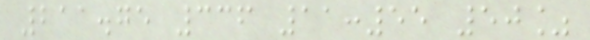211.75 336 11:55 50%
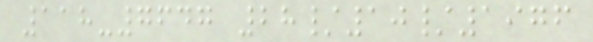118-7647 28/10/1976
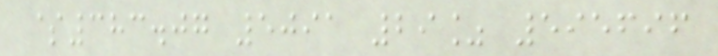$383.07 5091 29% 595696
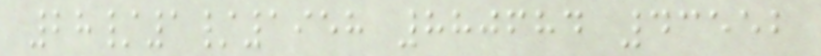28/1/1958 880684 43552
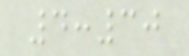4:30
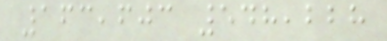163,603 548,228
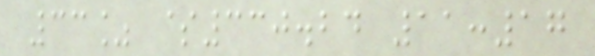33% $330.24 11:17
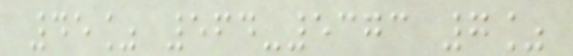45% 564-5373 7%
